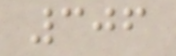306
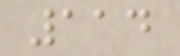114
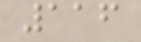116
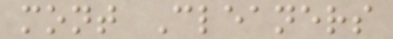mont Cleaners
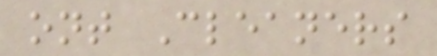ont Cleaners
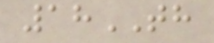18TH
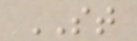ST
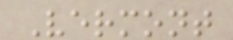Vermont
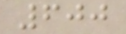600
